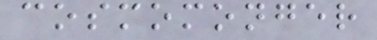cosmomonger
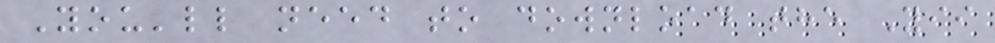You'll need to download the Yii
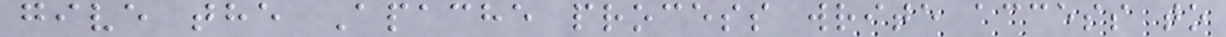give the Apache process write access to
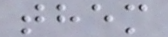them
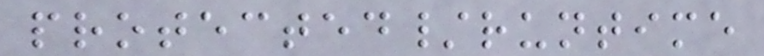protected/runtime
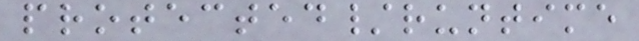protected/runtime
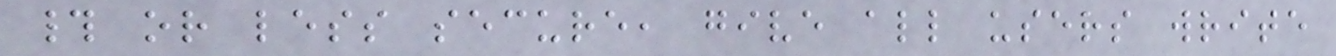# or less secure, give all users write
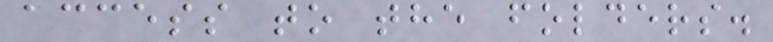access to the folders.
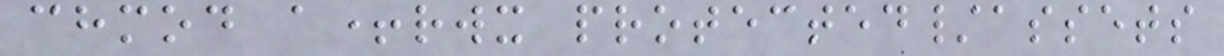chmod a+rwx protected/assets
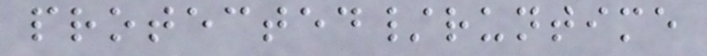protected/runtime
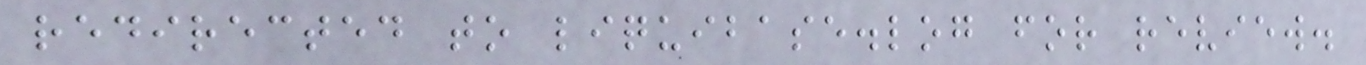redirected to liquibase.log for review.
